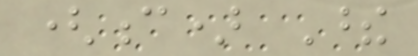(c) These
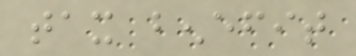tax benefit
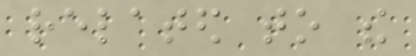related to the
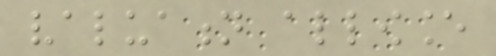valuation allowance
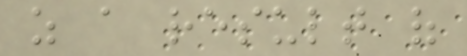as a result of
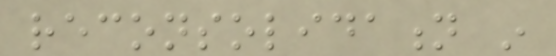reconsolidation in
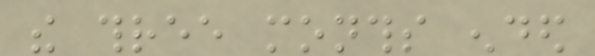the three months ended
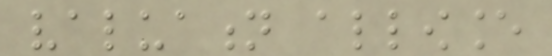valuation allowance
